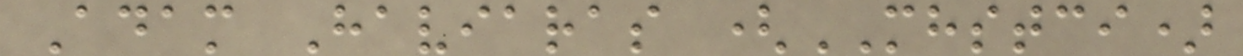Adam Haviaras (MHSTCI)
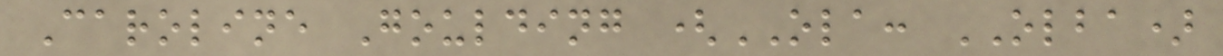Caroline Goulding (OLA: OLBA)
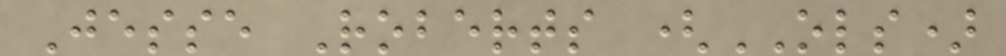Jesse Roberts (OLS)
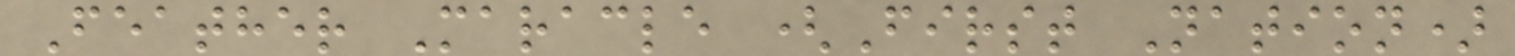Feather Maracle (First Nation)
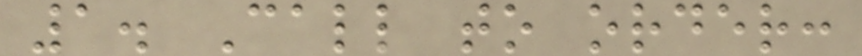1. Call to order:
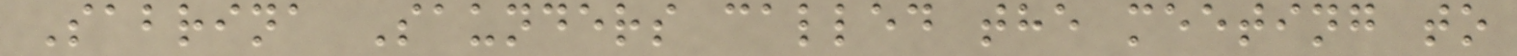Sabrina Saunders called the meeting to
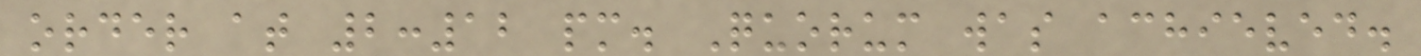order at 2:12 pm. Quorum was achieved.
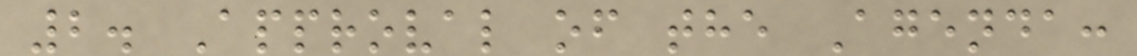2. Approval of the Agenda:
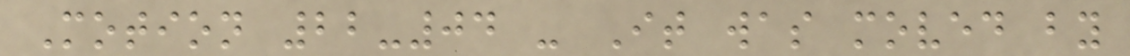Motion 22-04 - It was moved by
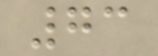73
